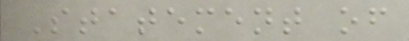Statement of
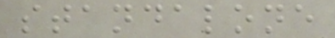standalone
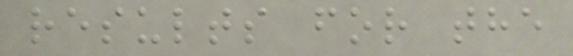results for the
